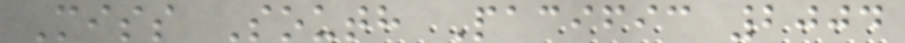Miss South Pacific 2004
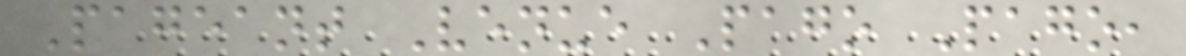Pageant Venue Pago Pago,
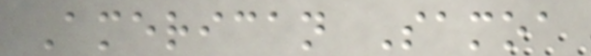American Samoa
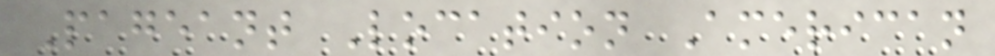Pageant Location American
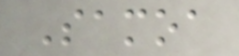Samoa
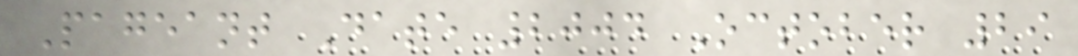Pageant Date 2004 October 29
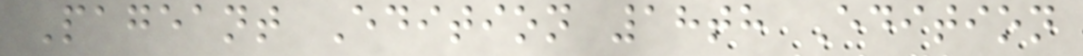Pageant Edition 18th Edition
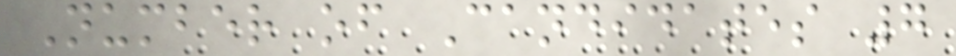Number of Candidates 7
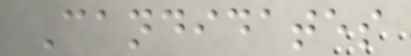Candidates
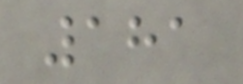181
